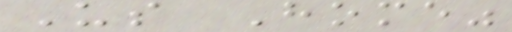Us Home"
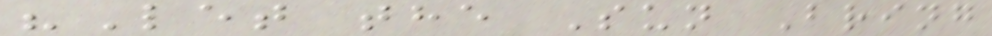"Let the Sun Bring
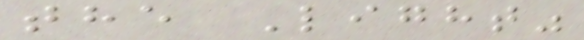the Light"
